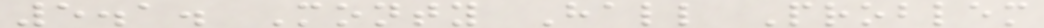5.1. Monty Hall Problem
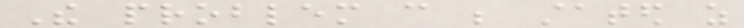The problem can be stated as
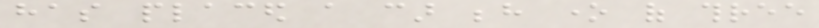has placed a car behind one of three
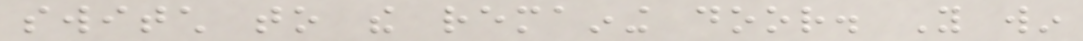switch to the remaining door. You win
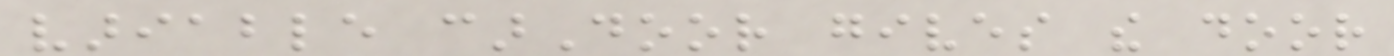variable carDoor gives the door
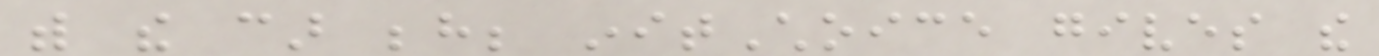with the car behind; initChoice gives the
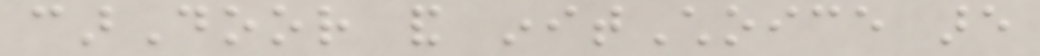carDoor and initChoice are
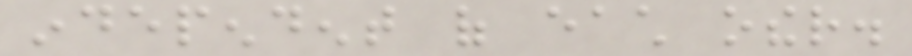independent of each other.
